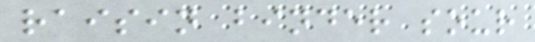raisin binder sour
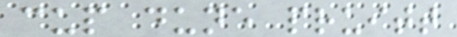cup dune pruitt
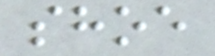shoe
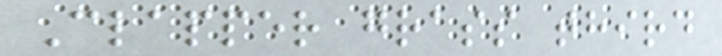Clapper grass third
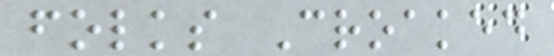folks Croaked
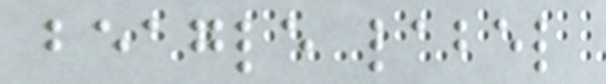beagle label
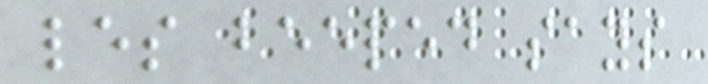les beeped says
